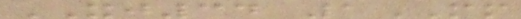XJ34 1MM
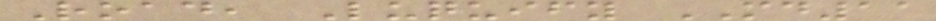Road, Luquify MD11
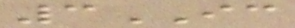3IC
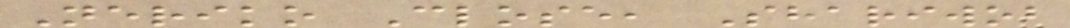Neriko Close, Shariwob
